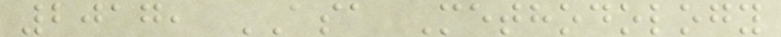2017, ASA Methodology
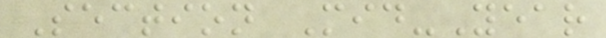Section Mid-Year
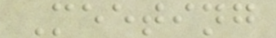Meeting
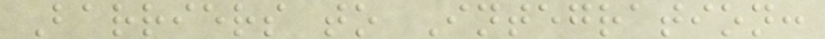Barriers to Integration:
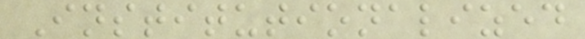Institutionalized
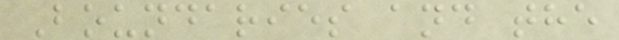Boundaries and the
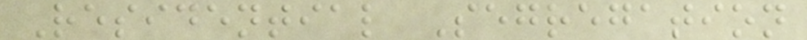Residential Segregation
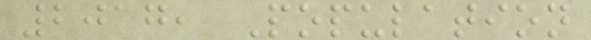2017, Population
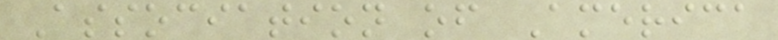Association of America
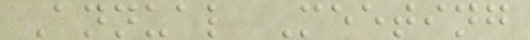Annual Meeting
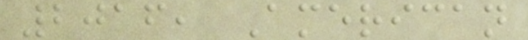2016, American
